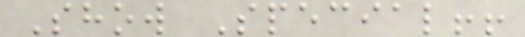Show Special!!
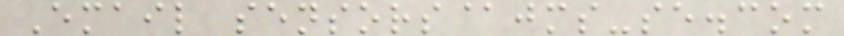Email sensors@jms-se.com
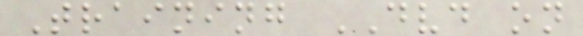Training DVD on
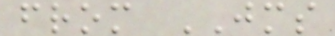from JMS
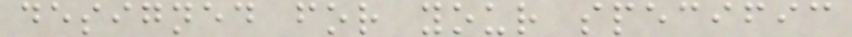designed for your specific
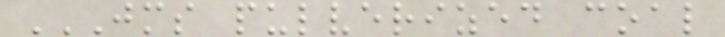JMS PULVERIZED COAL
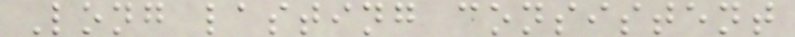Long lasting consistent
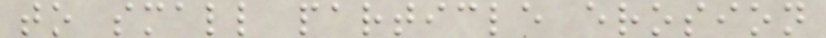to small particle erosion
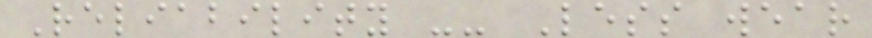Reliability -- Less wear
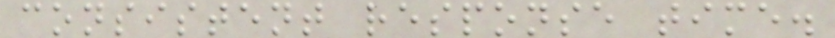consistent response time.
